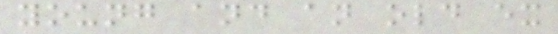young and an old ex
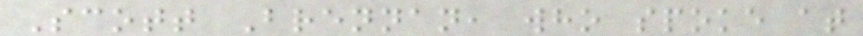Scott Brennan, who spoke at
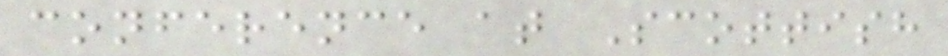conference at Scottish
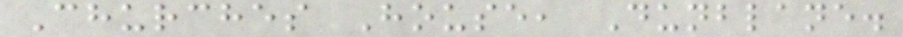Churches House, Dunblane.
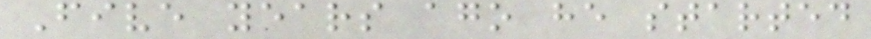Five years ago he started
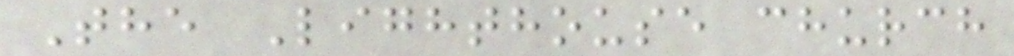The Lighthouse church
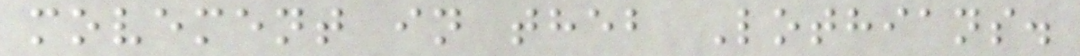movement in theb Lothians.
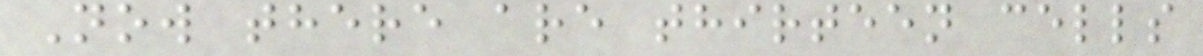Now there are thirteen cells
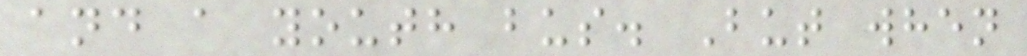and a youth bus. But when
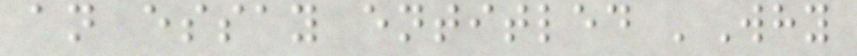an essay entitled 'Why
